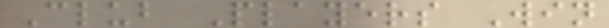Club Players Win
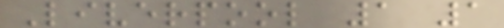Liverpool 1 1
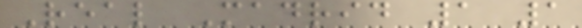Real Madrid 1 1
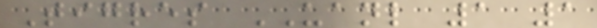Tigres UANL 1 1
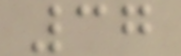37
